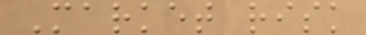Market risk
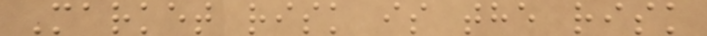Market risk is the risk
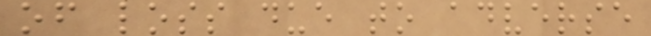of loss due to adverse
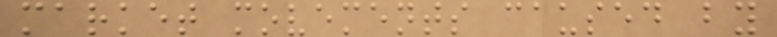market movements caused by
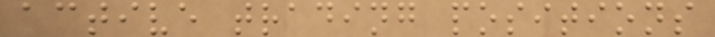active trading positions
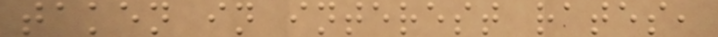taken in interest rates,
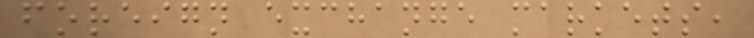foreign exchange markets,
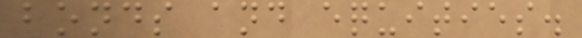bonds and equities.
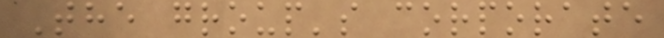The group's corporate
